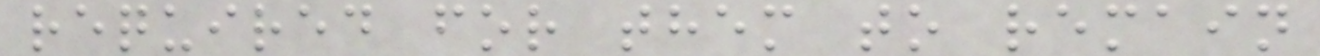required for them to remain
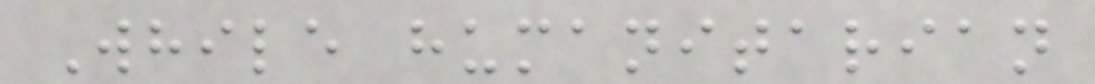While humanitarian
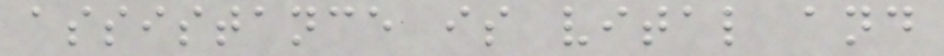assistance is vital and
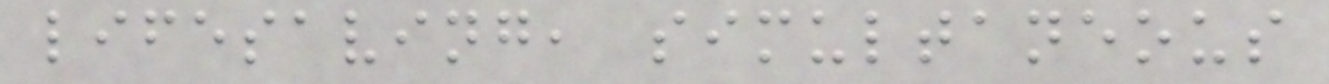lifesaving, simultaneous
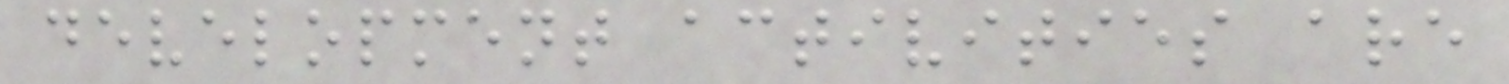development activities are
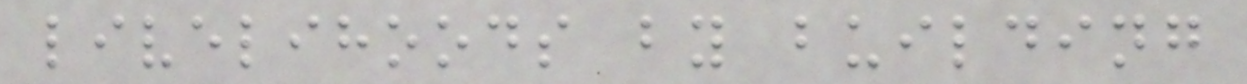livelihoods by building
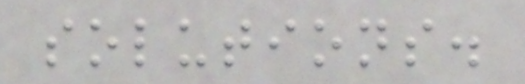solutions.
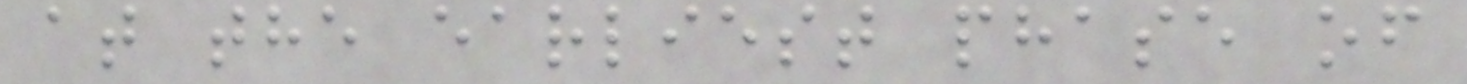at the earliest phase of
